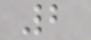2
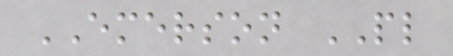EMERSON PL
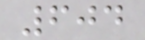604
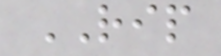RIP
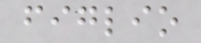figlio
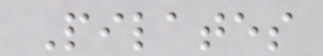Pilates
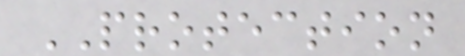PROTECTION
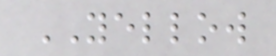YELLOW
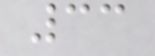33
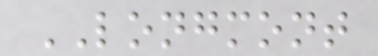LONGMONT
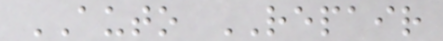AUTO REPAIR
